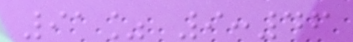91% 9:46
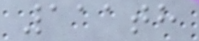111th
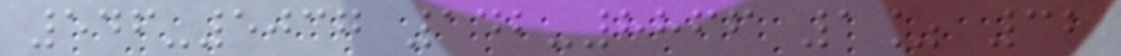546-5037 142-8866 1% 32
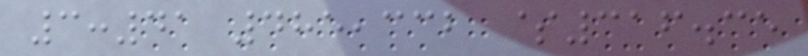3:41 485,332 $316.35
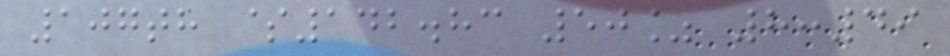107th $142.83 50% 8:49
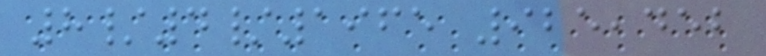8/4/1965 925,452
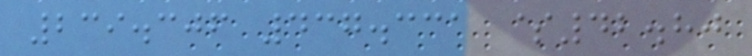239.306 437.331 $42.80
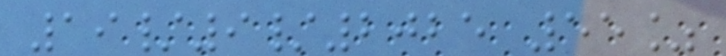19/9/2025 55%
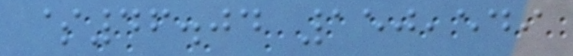$46.04 150,549
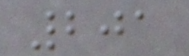201
